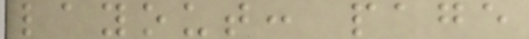layout: page
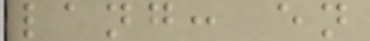lang: en
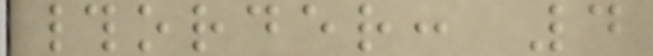#order: 4
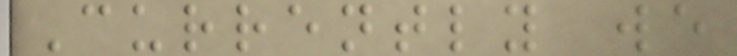Currently we
